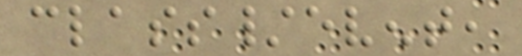class/event,
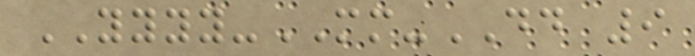YYYY-MM-DD 9
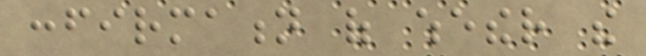confirmation of whether the
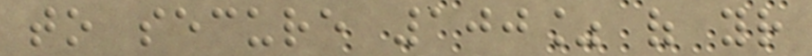to secure 100% of your
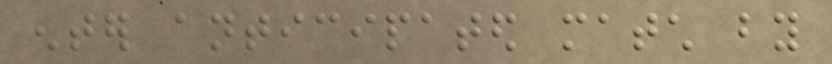enter anticipated match by
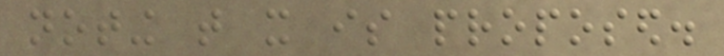noting that it is proposed.
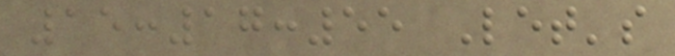15:17:55 Let's
